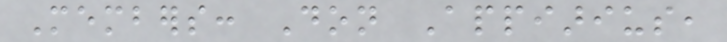Members: Don Appiarius,
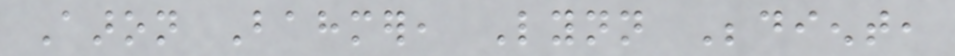Aaron Bahmer, Lynn Bedient,
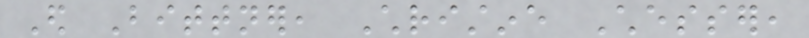Ed Bittner, Christine Chesser,
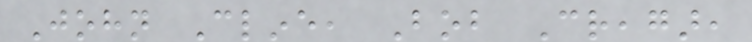John Cline, Bob Creagar,
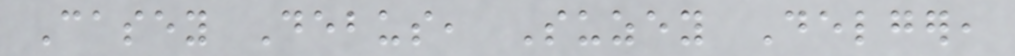Casey Debus, Suzey Delger,
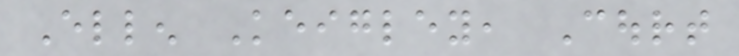Ellen Keigley, Court
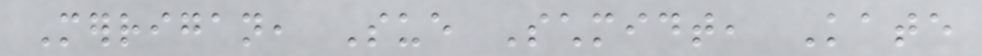Merrigan, Sue Schmidt, Kate
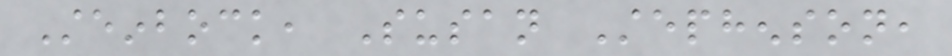Steinbock, Susan Stephenson,
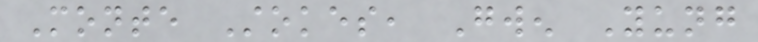Monte Stokes, Gwen Yung
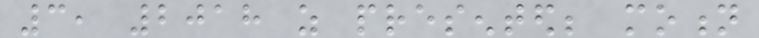3, 2018 as presented; motion
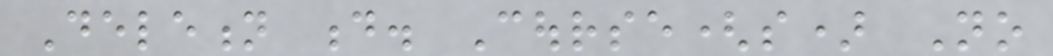Deletion d. Course(s) No
